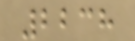2238
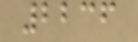2236
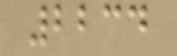2234
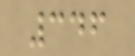346
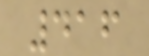416
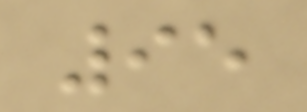95
